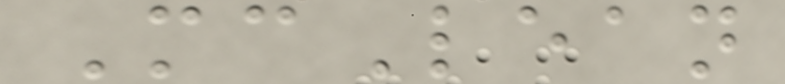McLean
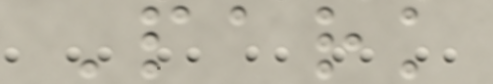Park
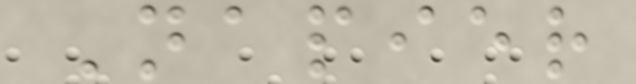Napier
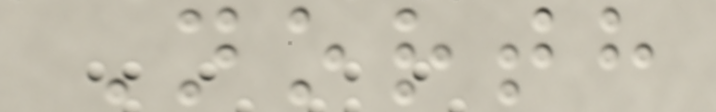North
